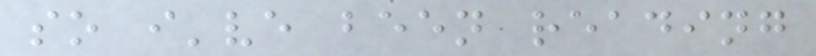so i've been reading
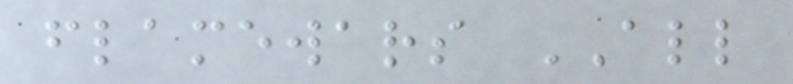flamewars ALL
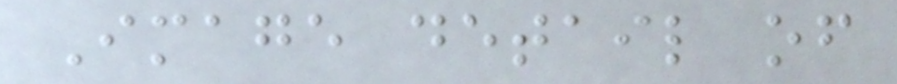Image detail of
